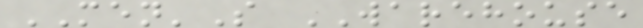MEN'S WAREHOUSE
